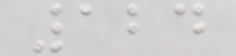124
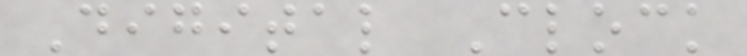Digital Clock
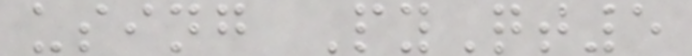using PyQt5
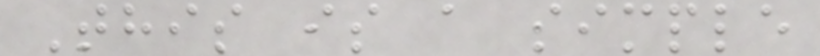This is a simple
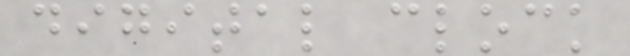digital clock
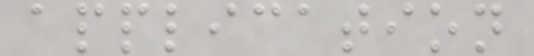application
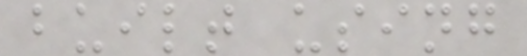built using
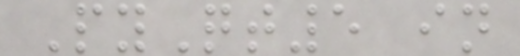PyQt5 in
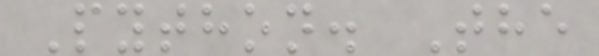Python. The
